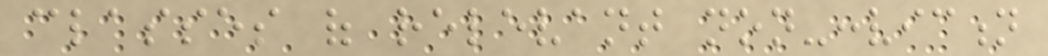classes of relevant non-conviction
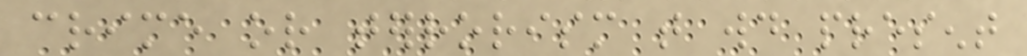crime or terrorism that would present
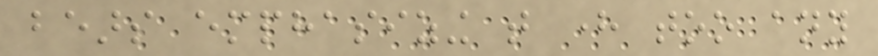bears emphasizing that here too any
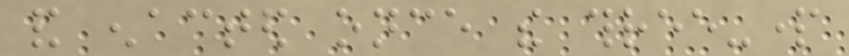and enacted once the three-part
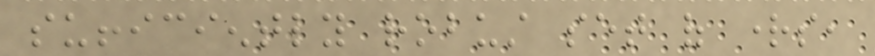sufficiently robust set of rights,
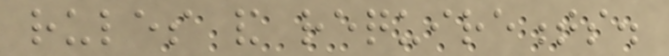rules and requirements.
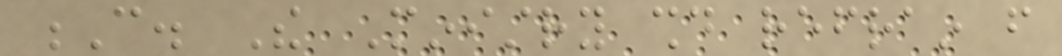C. The Ministry should refrain from
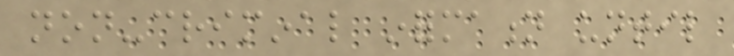non-criminal information until
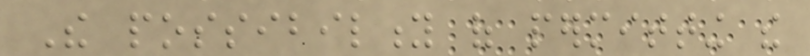The possibility of permitting the
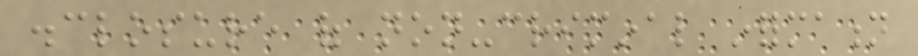disclosure of non-criminal information
